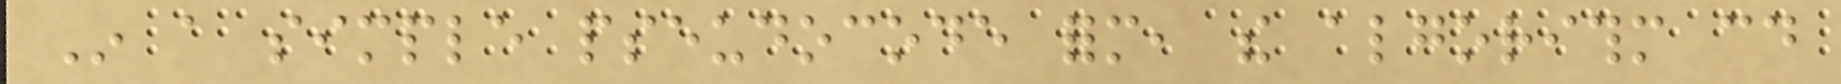In a simple pseudocode form, the algorithm could
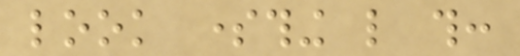look something like this:
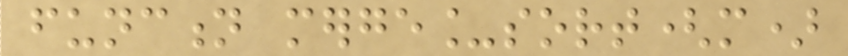function merge_sort(m)
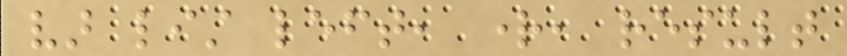var list left, right, result
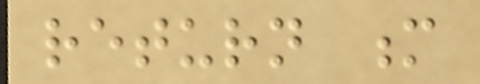return m
